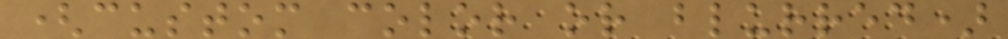(custom color or blurred)
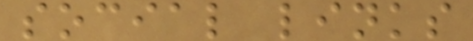social links
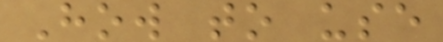How to use
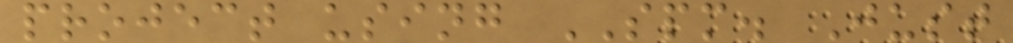project using SPM. Just
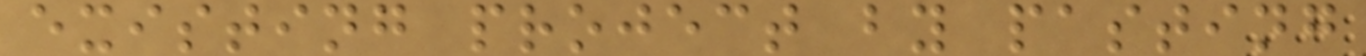existing project by pasting
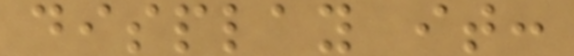display it:
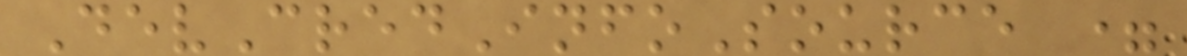DevCredInfoSource =
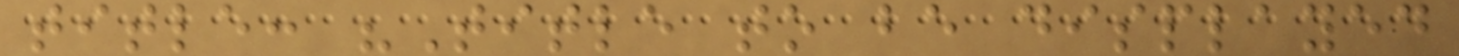title: "Title to be displayed
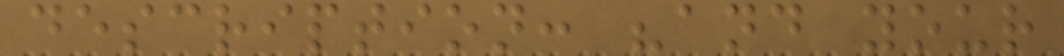description: "and your
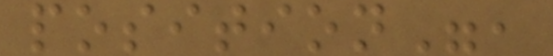position",
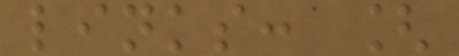links: [
